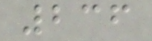236
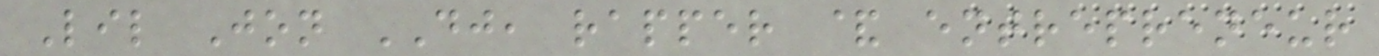Lil Jon DJ, rapper & entrepreneur
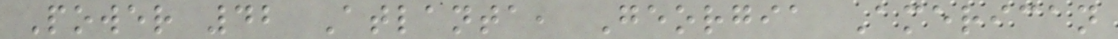Power 42 Atlanta, Georgia American
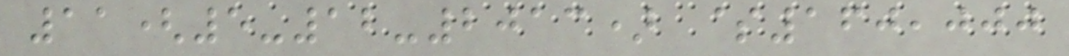11(5-12-2013) $160,000
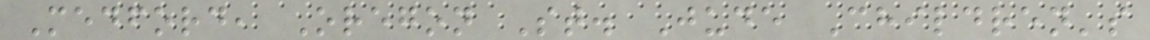Medford, Oregon St. Jude Children's
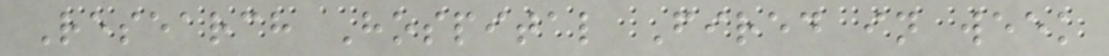Research Hospital Fired in week
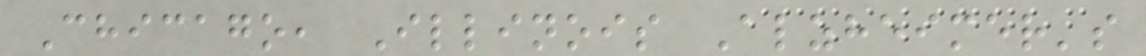Chicago, Illinois Alzheimer's
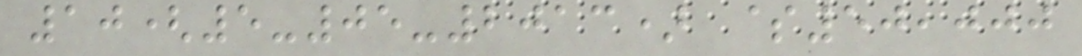10(5-05-2013) $50,000
